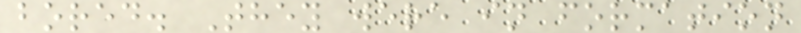bored. They were in formation
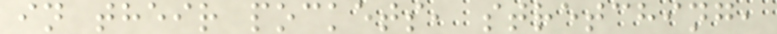in their pockets, stretching,
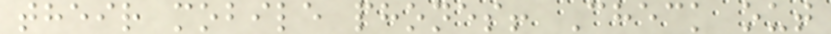their mobile phones! Check out
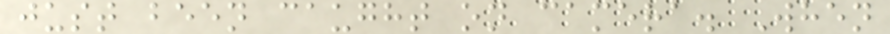just been caught on camera. When
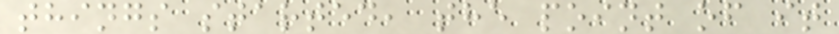things started, the point of it
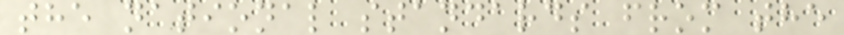the national standards from the
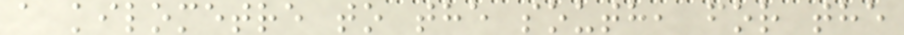a kilometre to the south, for the
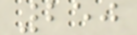250
